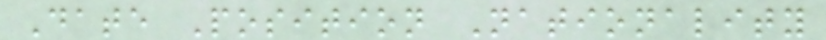Date Position Nationality
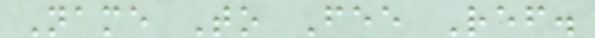Name To Fee Ref.
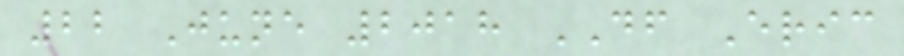22 June 2018 DF Eric
